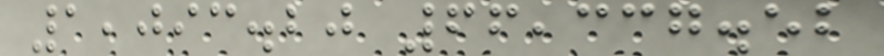1,093.20 66,337.52
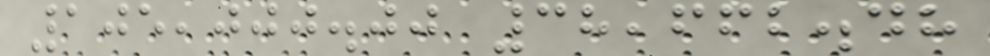105,000.00 38,662.48
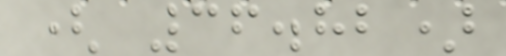( 36.82)
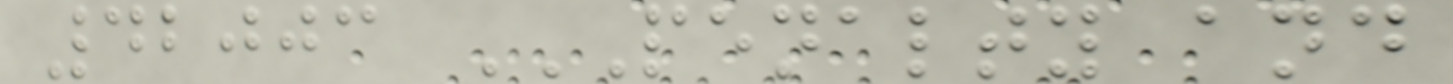42003 PENALTY AND
